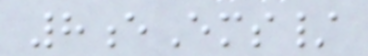8eEms/
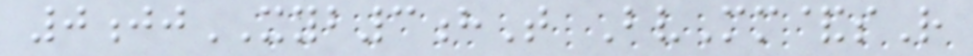0jjXYB3hT BvMm&sR
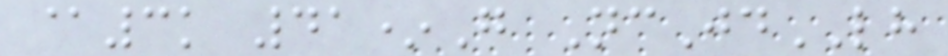@3k 41*G NcJdLH
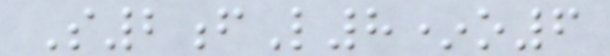S2fL8*o6
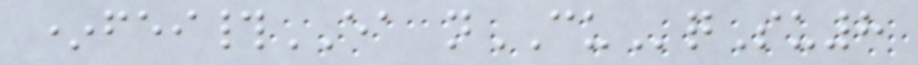*fei#EA nCUqSu8
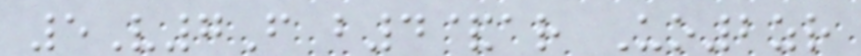5V7F b4&ar Uo2zr
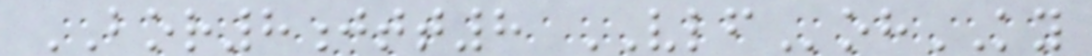BOR8jtt8 VLFohKY
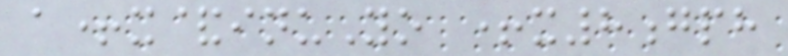a+x&inuYo +x8gph
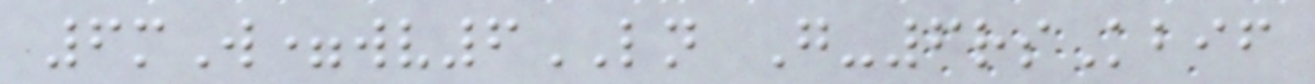6mW=wv6LN G-6rsKbif
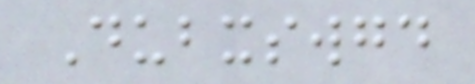Dubxswgd
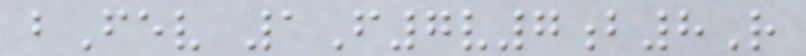bFev 1F7v7b8R
